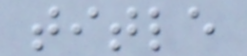title
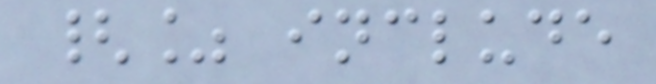{% include
